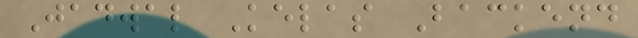Jadwal Kelas Backend
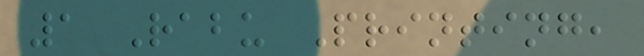1 Rabu Printing,
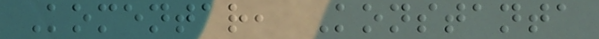Komentar, Konstanta
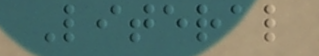Literal
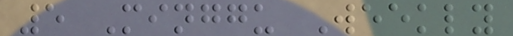5 Minggu Weekly
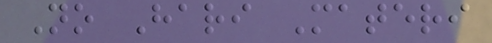No Hari Materi
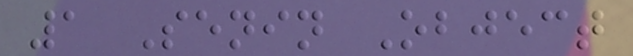1 Senin Object
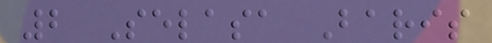2 Selasa Baris
